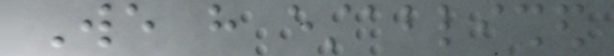We have established
